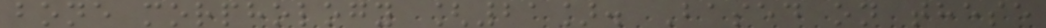bone morphology [21]. Based on these
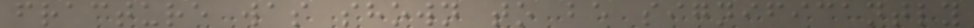fracture was shown to be significantly
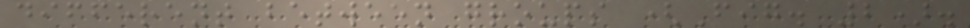different between groups (Fig. 2).
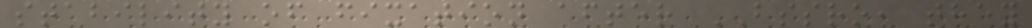stability of fixation after BSSRO, they
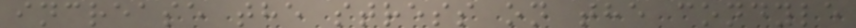increase the stress on the condyle
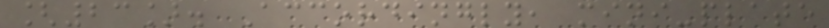[23]. Accordingly, mini-plate
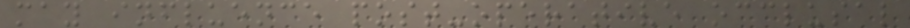may influence post-operative occlusal
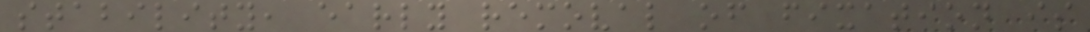stability, early removal of fixation is
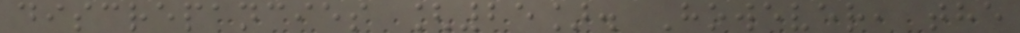discrepancies [25]. However, the
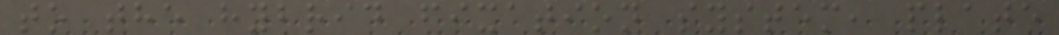to the hybrid fixation system, plate
